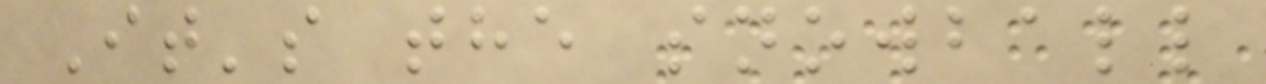It's the snowball
